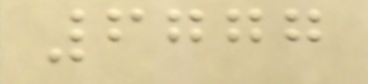6777
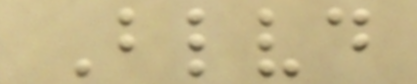Blvd
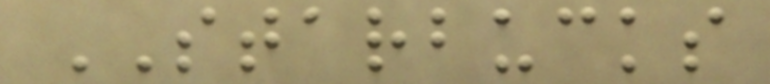STARBUCKS
